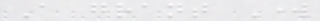A grant Work
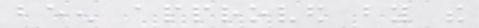been approved by the
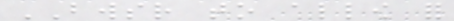BWSR to allow for
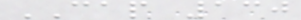CAP 130
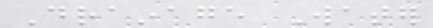Drainage Water
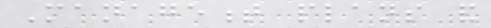Management plans and
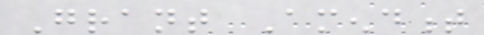Grant Amendment
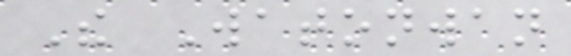The Watonwan
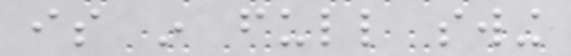is in full swing
